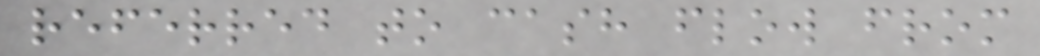referred to cash flow from
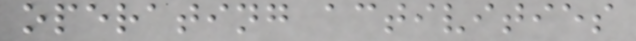operating activities
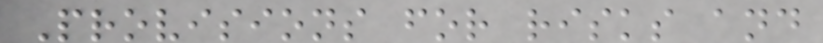Provisions for risks and
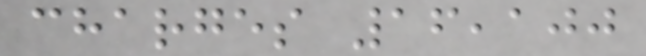charges 16,100
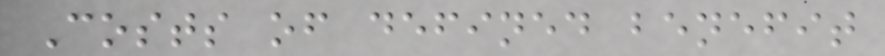Costs of defined benefit
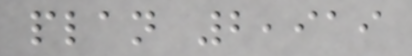plan 2,919
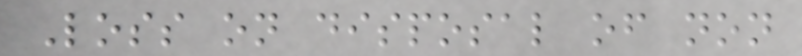Loss on disposal of non
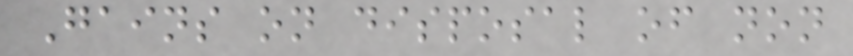Gains on disposal of non
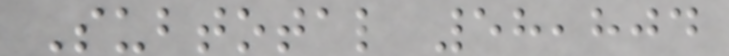Subtotal 58,804
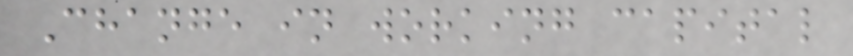Change in working capital
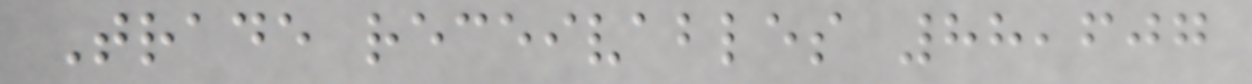Trade receivables 88,607
